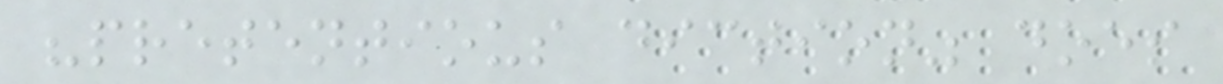"pretentious diction" does
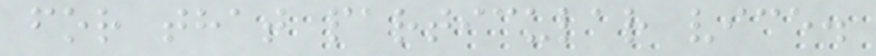for that particular vice.
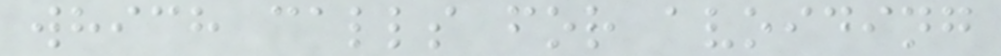which calls for avoiding
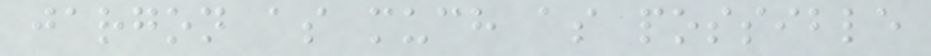jargon as much as possible
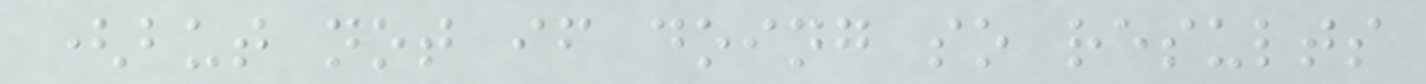(but not if doing so results
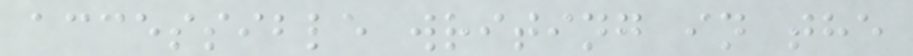accessible writing in the
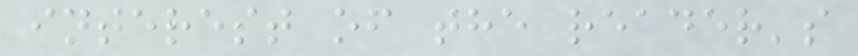interest of the reader's
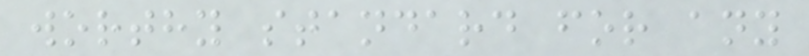worthy standard for any
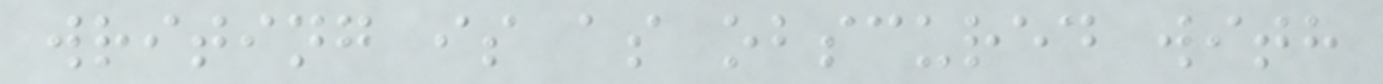writing is as obscured with
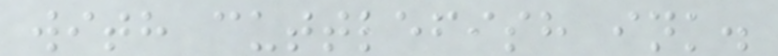with cuttlefish ink.
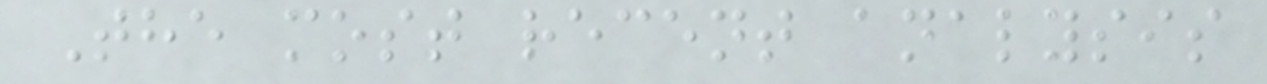The most recent analysis
